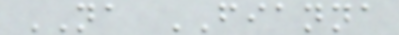NA FIANNA
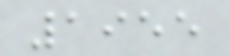1955
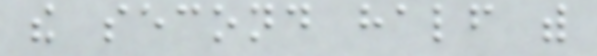the second half with
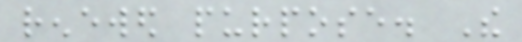renewed purpose. The
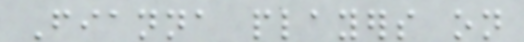Fianna players on
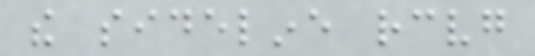the sideline receiving
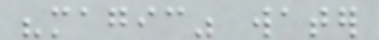"magic" water
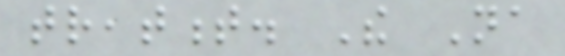treatment. The Na
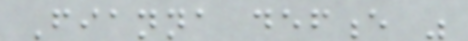Fianna defence was
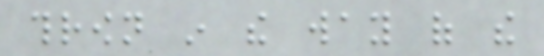thrown in the way of the
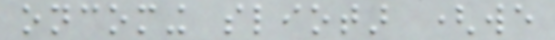oncoming sliotar (we
